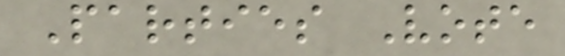Parties Vote
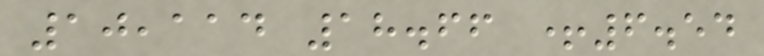10,114 18.66 +6.54
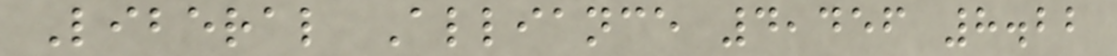Liberal Alliance 4,456 8.22
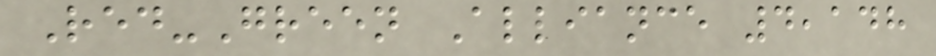Red-Green Alliance 4,148
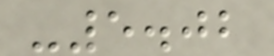-5.02
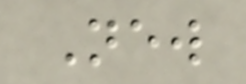New
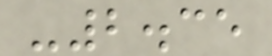-2.35
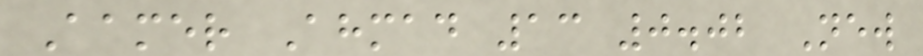Aamer Ahmad 13 0.02 New
